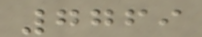7769
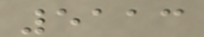5113
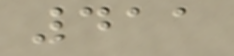411
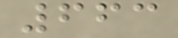663
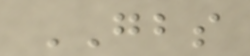GBS
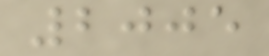2005
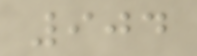904
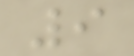9
